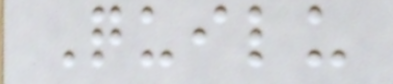Quilu
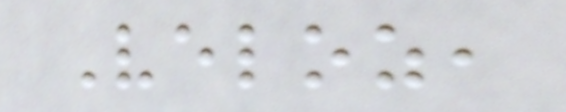Veloz,
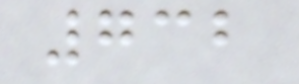732
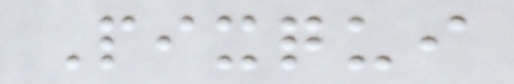Pixqui
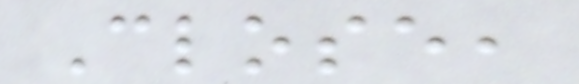Close,
